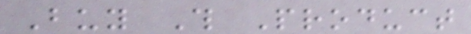Buy This Product
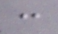:
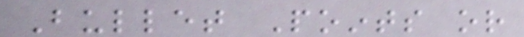Bullet Points or
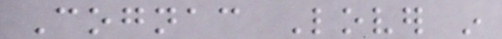Cognac Lover in
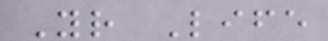Your Life
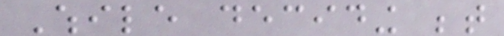While deciding between
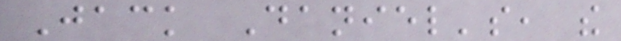Jack Daniel's, the
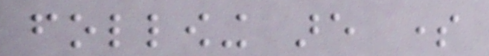following are some
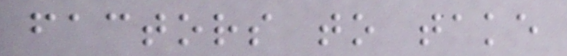factors to take
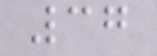37
